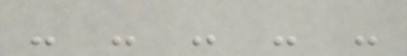- - - - -
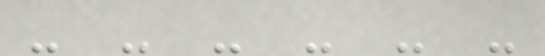- - - - - -
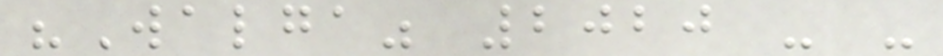"Walga" 2020 - -
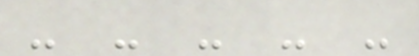- - - - -
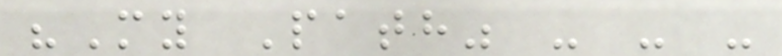"My Path" - - -
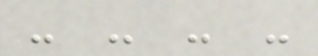- - - -
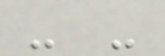- -
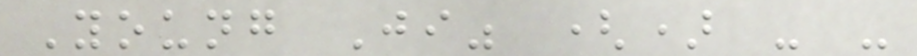Young Ji" () - -
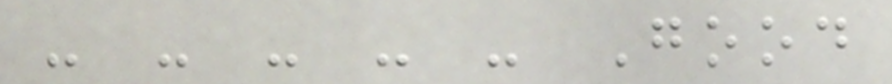- - - - - Good
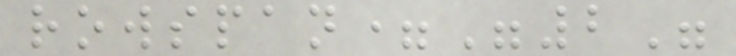rowspan="2"
